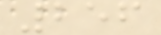256
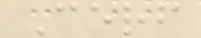Cerf
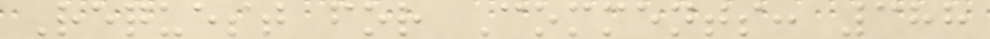Request for Comments: 388
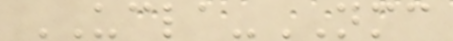UCLA-NMC
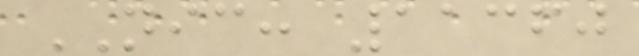NIC: 11360
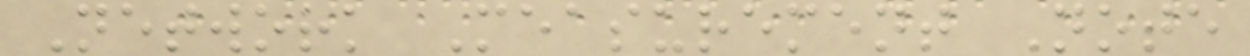Network Measurement Note
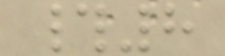#8
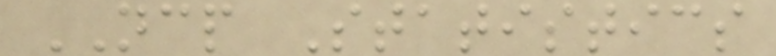NCP Statistics
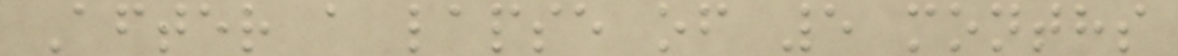After a lapse of 5 months
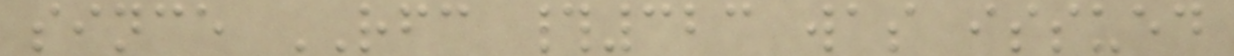since RFC #323 was issued
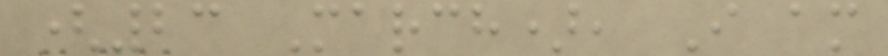(23 March), I am
